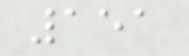151
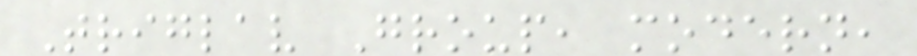Triglav Group, modern,
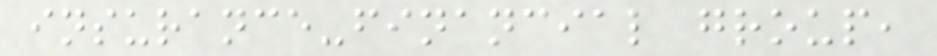insurance-financial group,
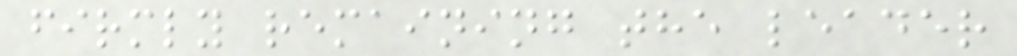firmly remaining the leader
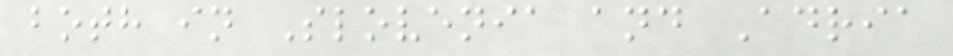both in Slovenia and Adria
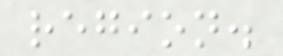region.
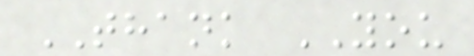THANK YOU
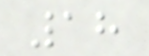18
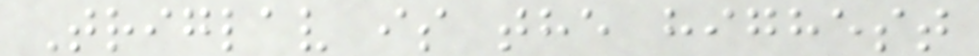Triglav is the highest
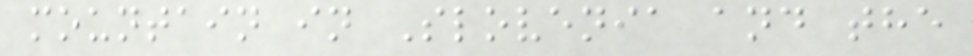mountain in Slovenia and the
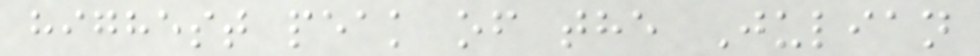highest peak of the Julian
